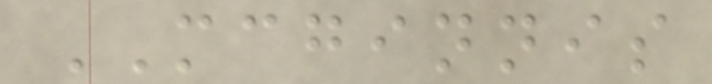MCGINNIS
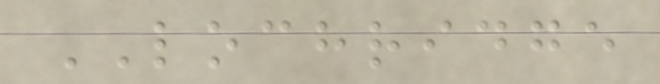LOCHRIDGE
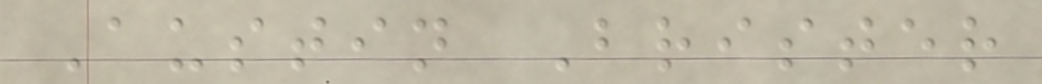Austin Brister
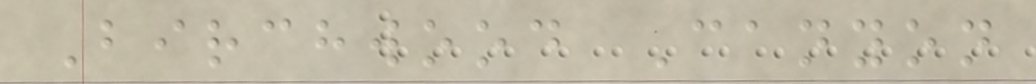Birchwood Canyon
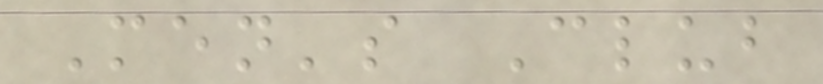Men's Club
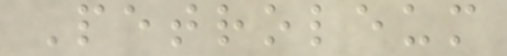Petroleum
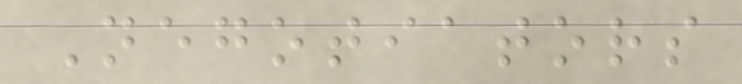Negotiators
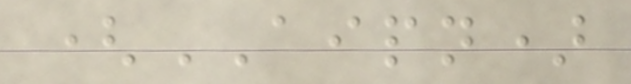(AIPN)
